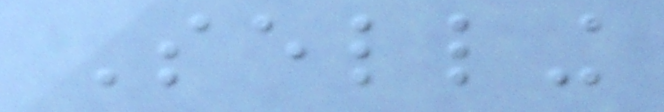Selling
